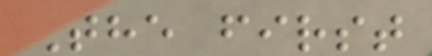The first
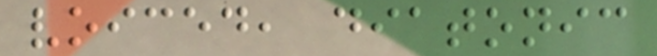voiced, diatonic
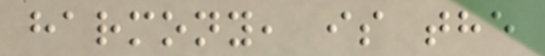harmony, is the
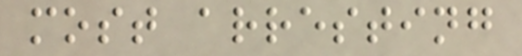most arresting
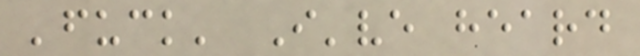'fuck' I've heard
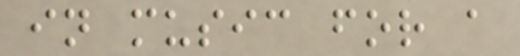in music for a
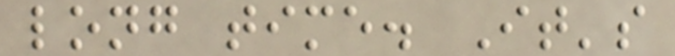long time. It's
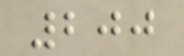200
